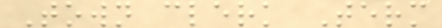Town clerk Term
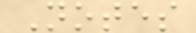Notes
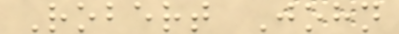Robert John
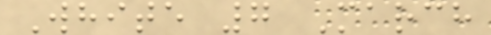White 7 March
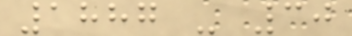1887 - 30
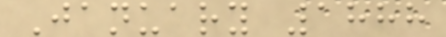January 1888
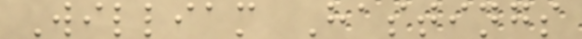William Hastings
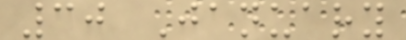30 January
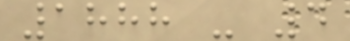1888 - 4
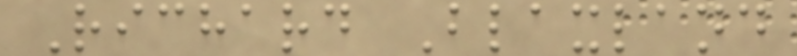Richard Blaxland
